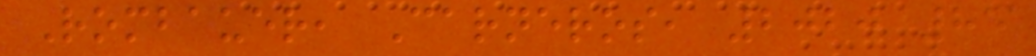Rombauer, Carneros, 2020 85
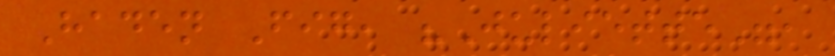Haden Fig, "Juliette",
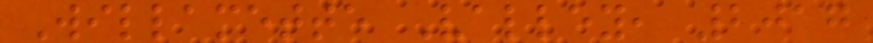Willamette Valley, 2017
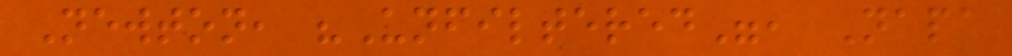Newton, "Unfiltered", Napa
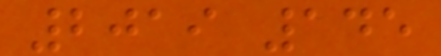2019 145
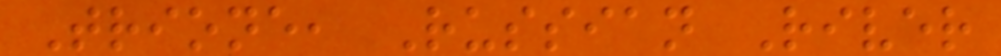Trione, Russian River
